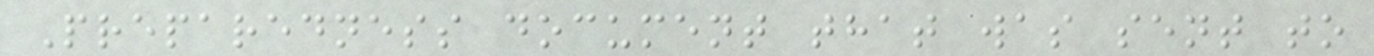Preparedness document that was sent to
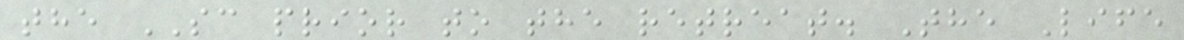the SC prior to the retreat. The Life
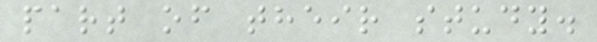part of their study.
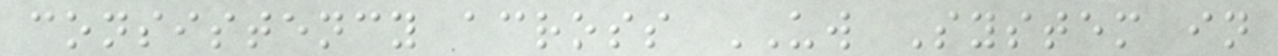consistency across UW System in
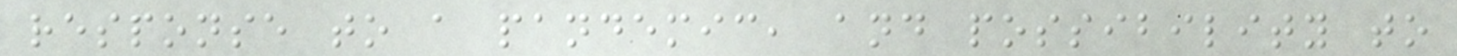response to a pandemic, and possibility to
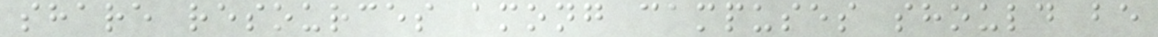share resources among campuses should be
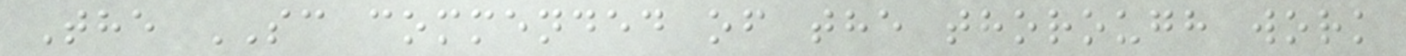The SC commended of the thorough work
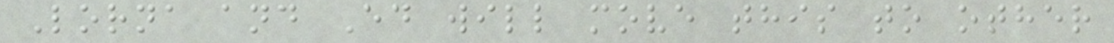Lorna and Ed will move this to other
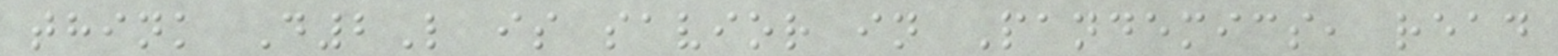think D2L is savior in Pandemics, read
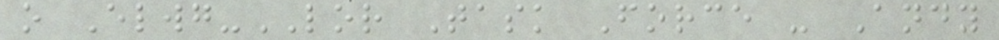o Elwg-LOR Task Force - Andy
